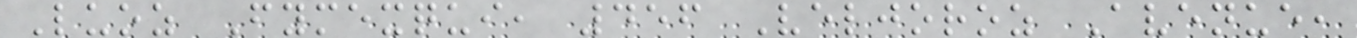Luoz Fymexqui, 456 Veljoroz Avenue,
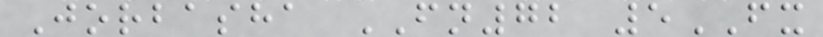Jorbasha FN72 5FX
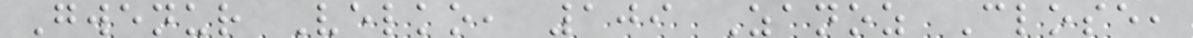Gwenur Velko, 109 Zanoz Close,
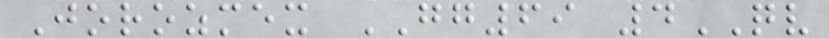Jorozmex GG69 4QV
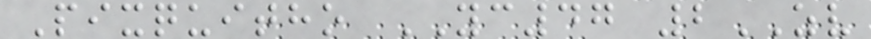Pixquitho YC47 2ZV
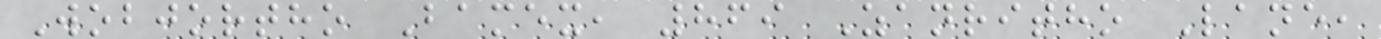Wobjortho Bamex, 869 Zanritho Lane,
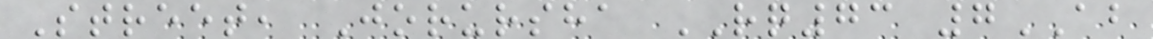Street, Jorursha RQ73 7AB
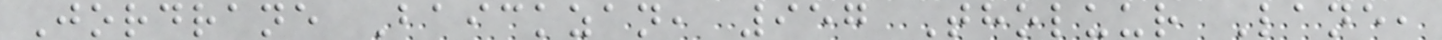Jordrane Baickzan, 957 Tholuur Lane,
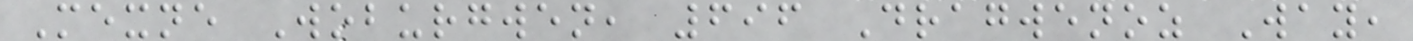Mexne Woburgwen, 696 Dragwenoz Way,
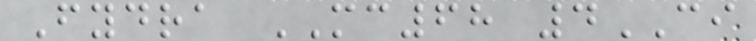Fydra MC68 4CI
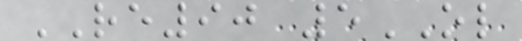RE90 5OL
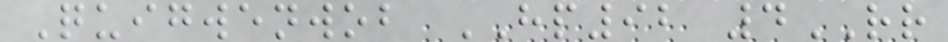Quigwenwob HP92 4RR
